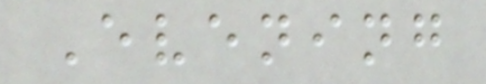Evening
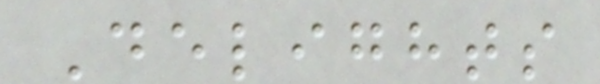Delights
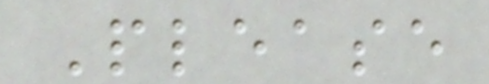Please
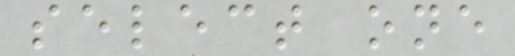select one
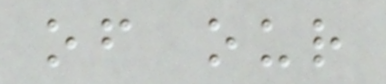of our
